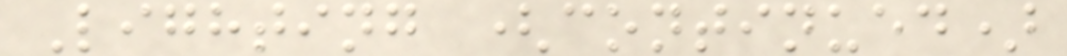Lighting (continued)
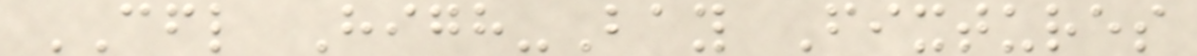CFL High-Bay Fixtures
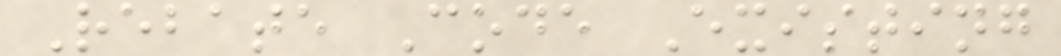Rebate Code Existing
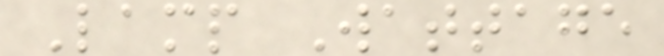Lamp Wattage
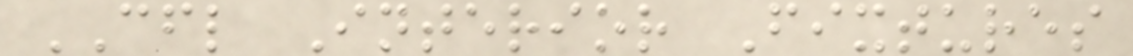CFL Interior Fixtures
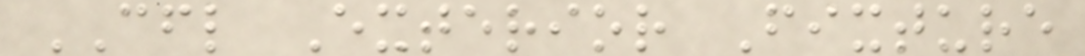CFL Exterior Fixture
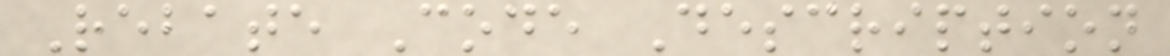Rebate Code Description
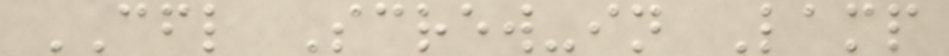CFL Screw-in Lamp
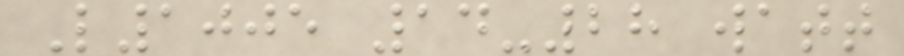L1005 14-28 watt
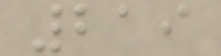219
